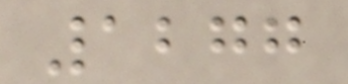1277
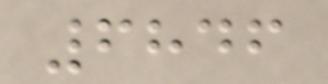6846
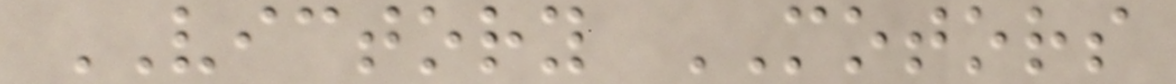VICTORY MOTORS
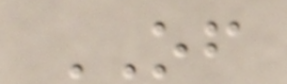OF
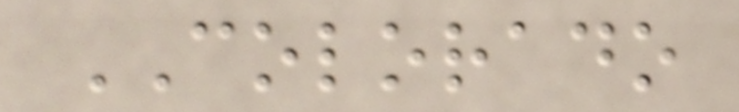COLORADO
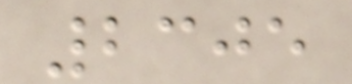2305
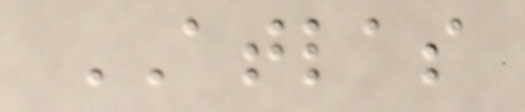ATLAS
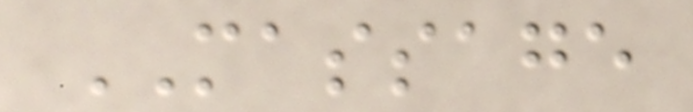MASSAGE
